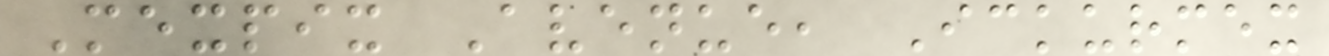Mexpix Avenue, Ickurmex
